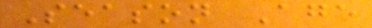Season Age
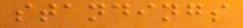standings
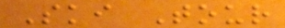Ski Tour
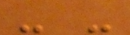- -
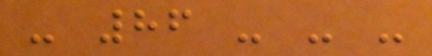- 86 - - -
